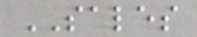SALES
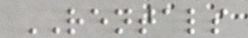RENTALS
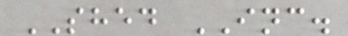SHED INC.
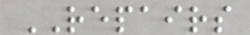REPAIRS
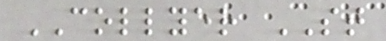COLLYER ST
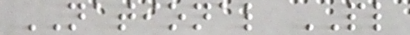NATIONAL PL
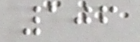106
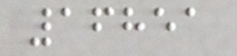16851
